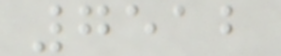7512
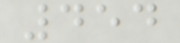454
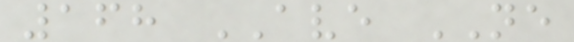168 AVE NE
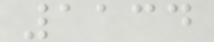1134
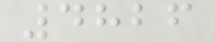4826
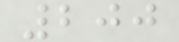200
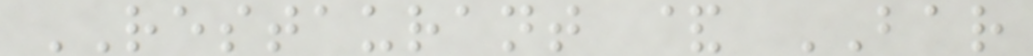RESTAURANT & BAR
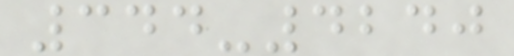344-4240
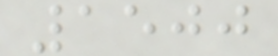1500
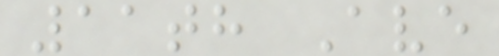11th Ave
